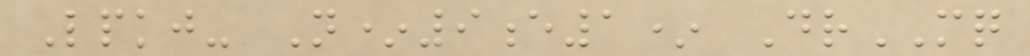Lpkj- N*9e1* DrMQ
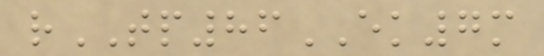rTP86EK7m
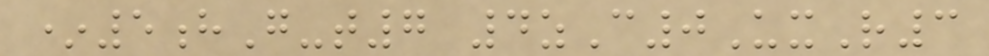*5hG-t7 4zC0UxR3
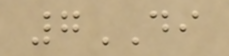7DI
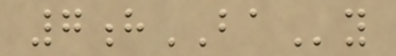7hBAy
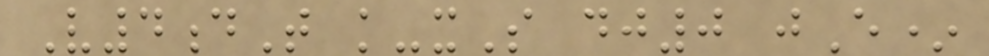V4dT k-xS dj0 jE*
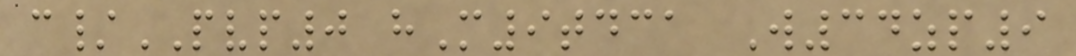c/PVP0 hM9tdca W34zp9
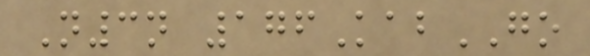N3n 176KabGO
